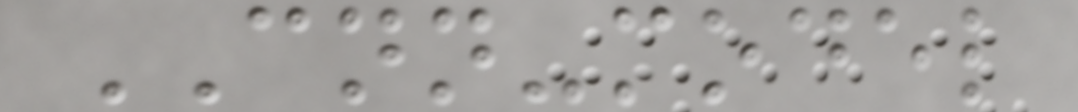CNN-model
